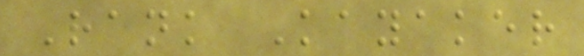Rank Kayaker
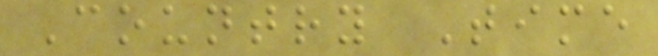Country Time
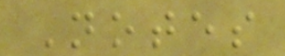Notes
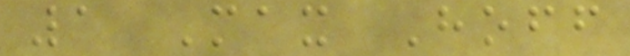1 Max Hoff
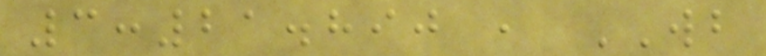3:21.890 , WB
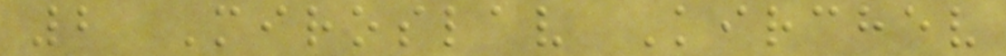2 Miroslav Kirchev
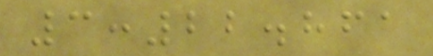3:22.861
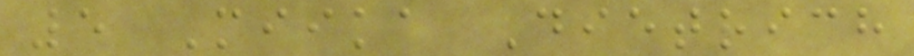5 Miika Dietrich
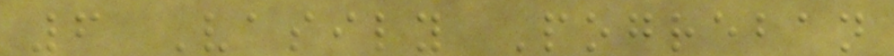6 Vasily Pogreban
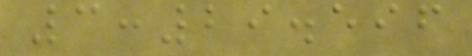3:29.596
